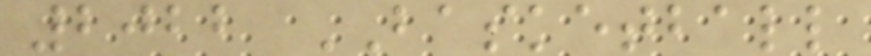2022 BASKETBALL
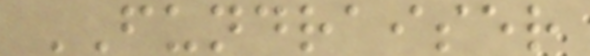FUNDRAISER
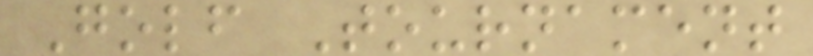Golf Tournament
